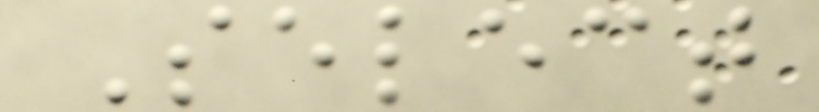Select
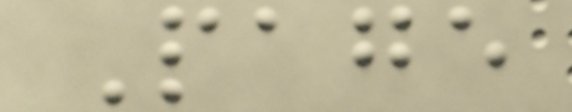Page
